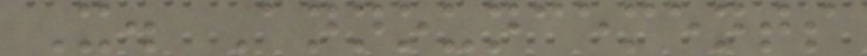X. Announcements
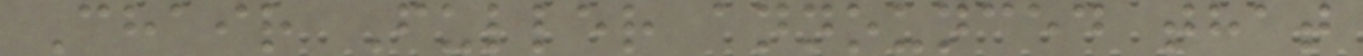Chair Fuller announced that
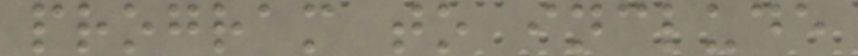program to include
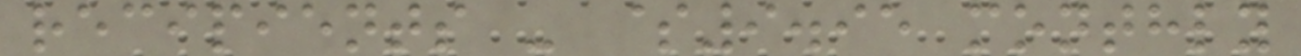recipients - $9.95 monthly
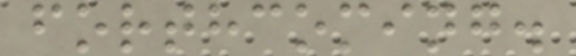forthcoming.
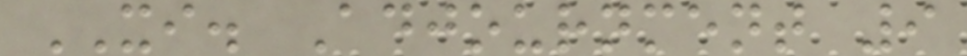XI. Adjournment 9
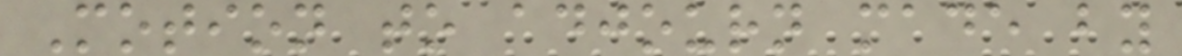Motion to adjourn made by
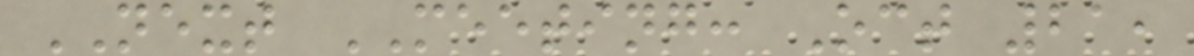NEXT MEETING: Oct 21,
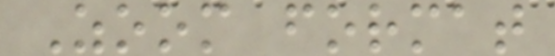Zoom format
